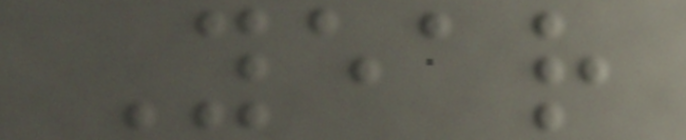Year
